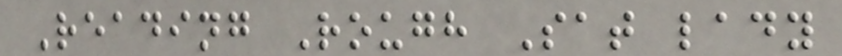Reading Rough Sat lady
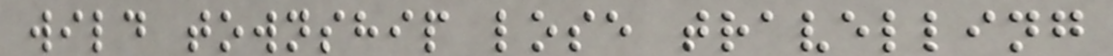wild township lose travelling
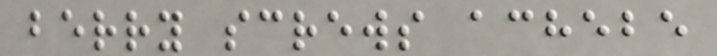berry screws achebe
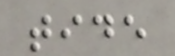tide
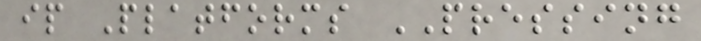ip Platforms PRESSING
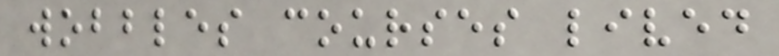wobbles courses lived
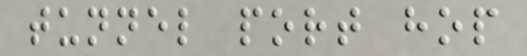tunnel port hop
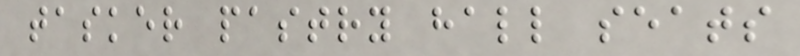tasker pastry hall seats
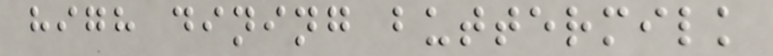high dining buttermilk
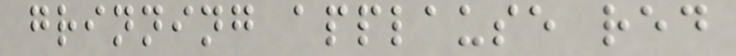grinning applause red
